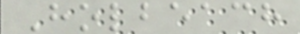Holbeach
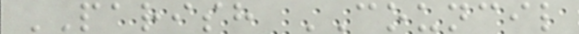PARISH COUNCIL
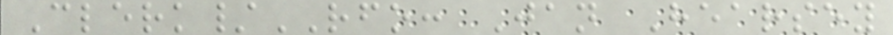Clerk/RFO: Jan Hearsey
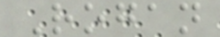Rogan
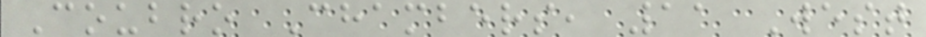Coubro Chambers, 11 West
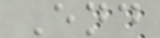End
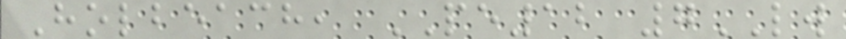Holbeach, PE12 7LW
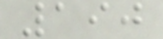190
